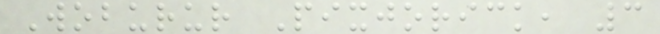Woburur Pixjorick, 3
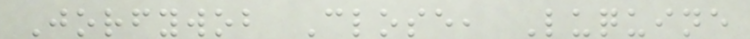Jorfywob Close, Luquine
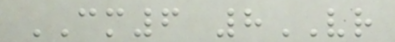CM6 8VR
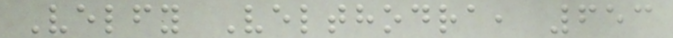Velfy Velthodra, 653
